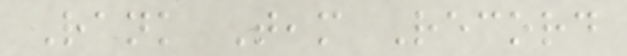Rank Team Record
